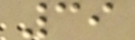39
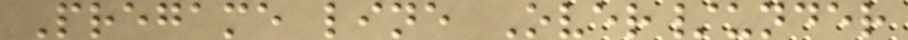Pregame line Over/under
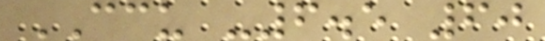CCU -6.5 60
